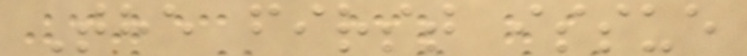The first issue
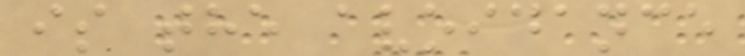is the avoidance
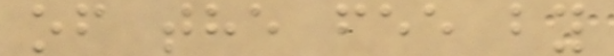of the fee by
